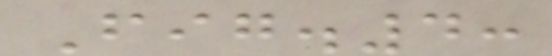Fig.4:
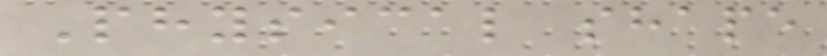Physical shape
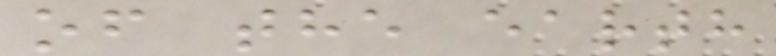of the earth
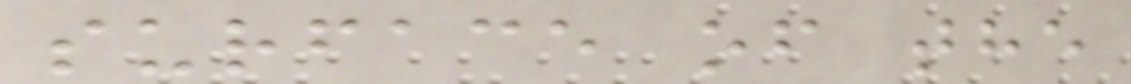surface of the
